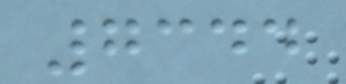7344
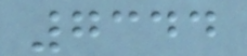7344
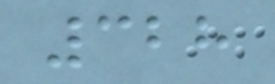328
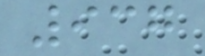937
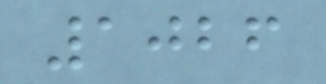1026
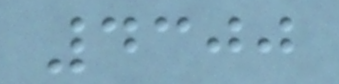4300
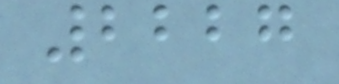2227
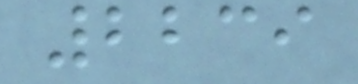2239
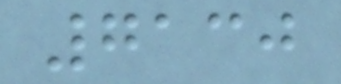7130
